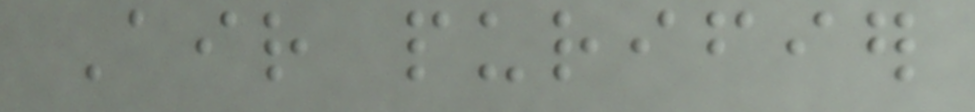Air purifier
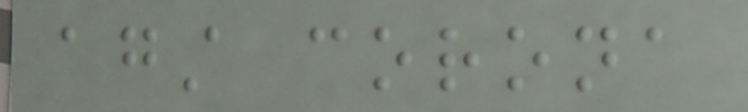against corona
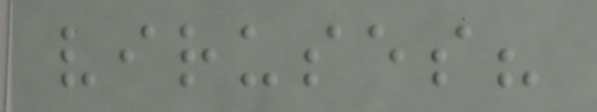viruses?
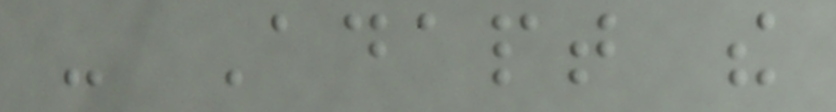- Adapt the
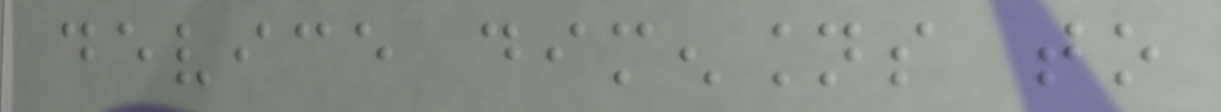device dimensions to
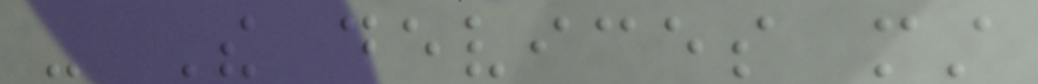- The devices must
